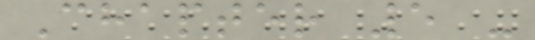Chapter 5 -
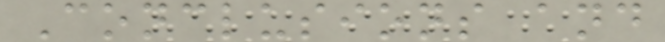Conclusions and
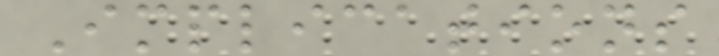Implications
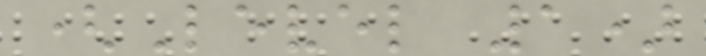(Level 1)
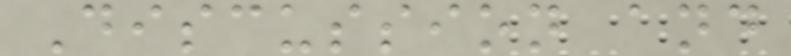Discussion and
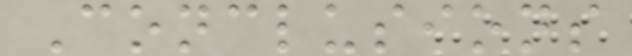Conclusions
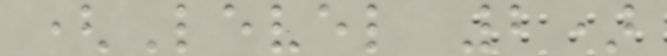(Level 2)
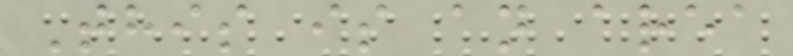This is an area
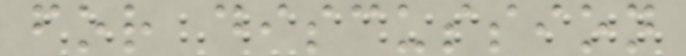for discussion
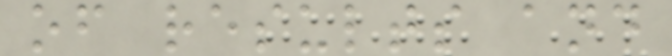of results and
